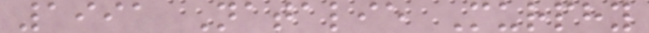1991 Natalie Murphy
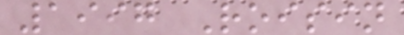1997 Roisin
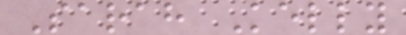Sarah Kelly
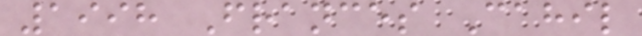1998 Frances Cahil
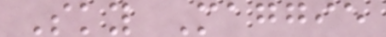Sky Maggie
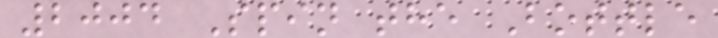2004 Spin the Bottle
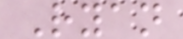Ryan
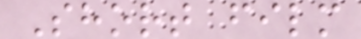Short film
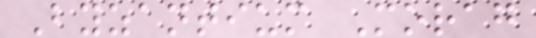Byzantium Morag
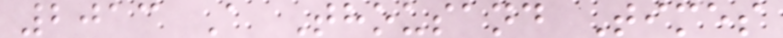2013 A Thousand Times
